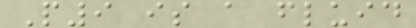P9 is a fluid
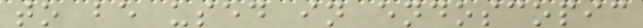to be used in endoscopic
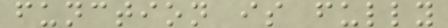function is fully
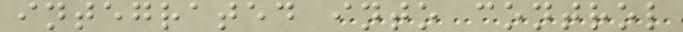integrated into control
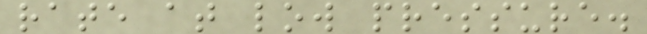rate at low pressure.
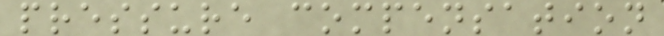pressure compensation
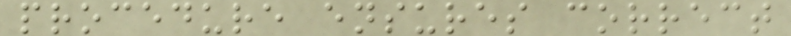procedure ensures correct
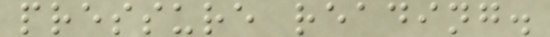pressure reading.
